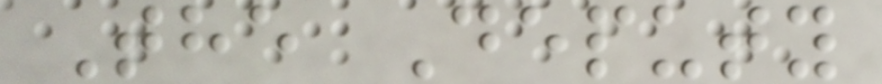The Deputy
